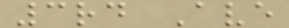3rd Ave
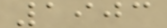1903
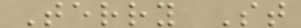Terry St
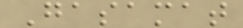Gasamat
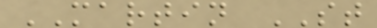MARTIN ST
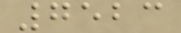7523
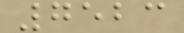7523
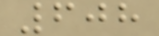608
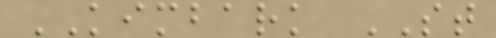KIMBARK ST
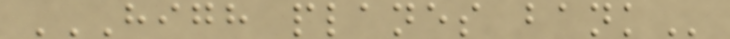HIGH PLANES BANK
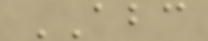ABC
